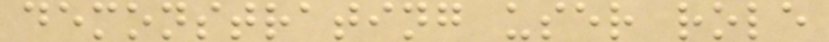demonstrating user role
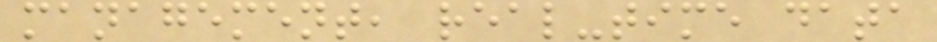management, real-time data
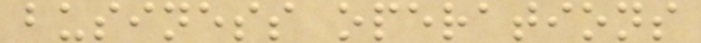business operations
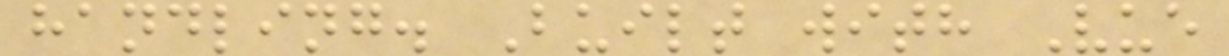handling. Built with Vue
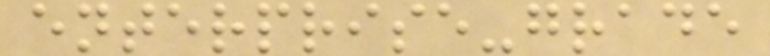enterprise-grade
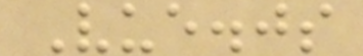Vue.js
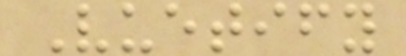Vuetify
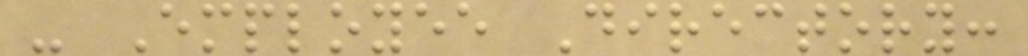- Employee Directory:
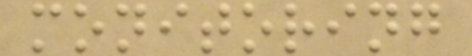monitoring
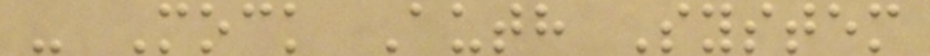- Mock Auth System
